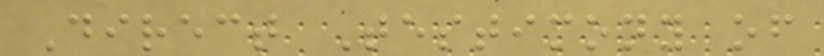Direct Testimony of
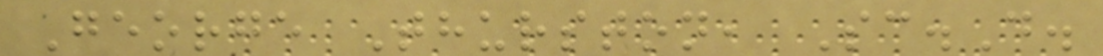George Thurston, Sc.D.
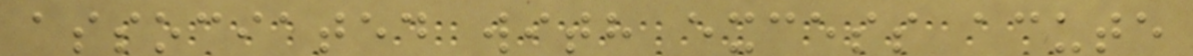associated with excess acute
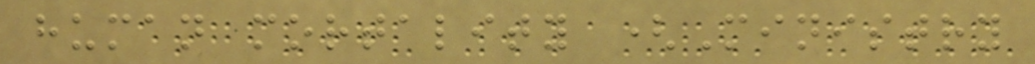human mortality (Ministry
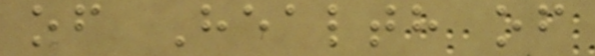of Health of
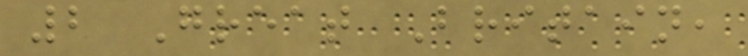2 Great Britain,
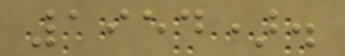1954).
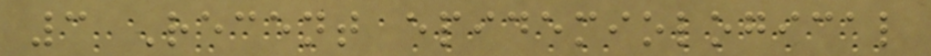3 Recent epidemiological
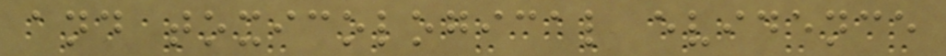and toxicological evidence
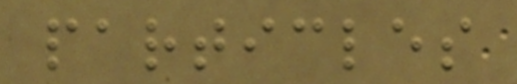particles
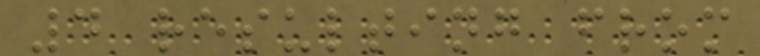4 resulting from
